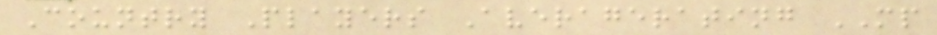Country Players Averagerating MP
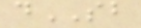dSB
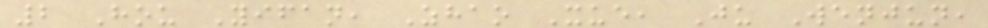2 Hou Yifan, Zhao Xue, Ju Wenjun,
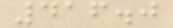416.0
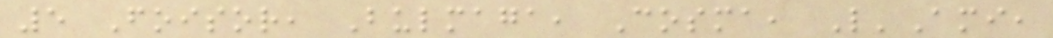5 Foisor, Bulmaga, Cosma, L'Ami,
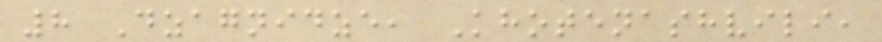8 Dzagnidze, Khotenashvili,
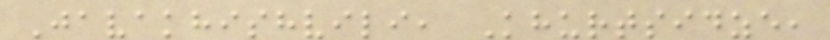Javakhishvili, Khurtsidze,
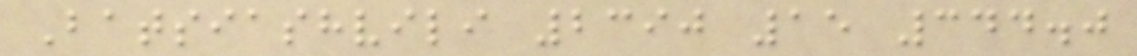Batsiashvili 2390 15 344.0
